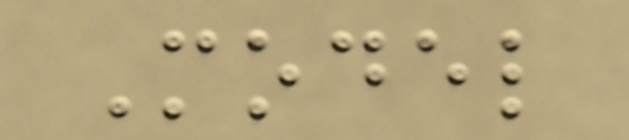Model
